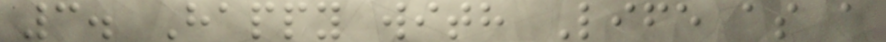3. Happy with Life as a
